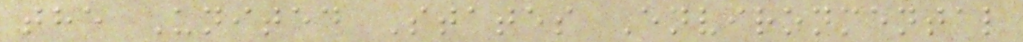the United States Environmental
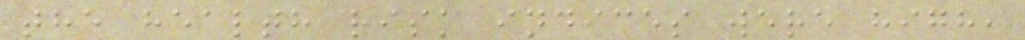the health risk indices were high,
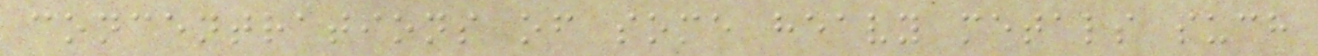concentrations of some heavy metals such
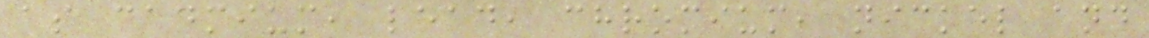as cadmium, lead, chromium, nickel and
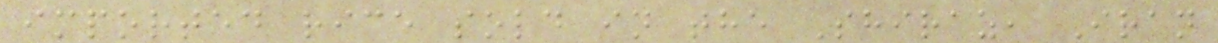imported rice sold in the Shiraz, Iran
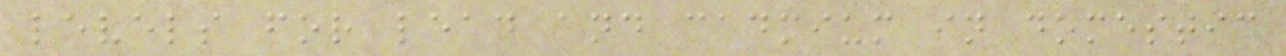levels for lead and cadmium in domestic
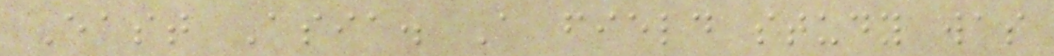East Asia. A field study was
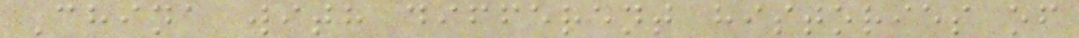China with different histories of
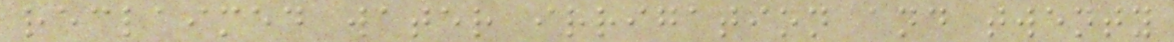reclaimed water irrigation and twenty
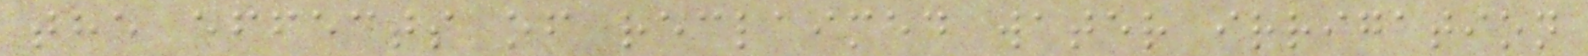the effects of reclaimed water irrigation
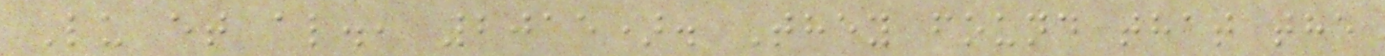Lu et al., 2015). They found that the
